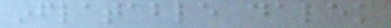inflatable dalek
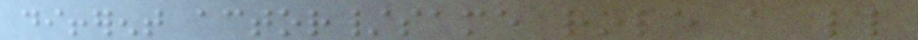different actor/same role a little
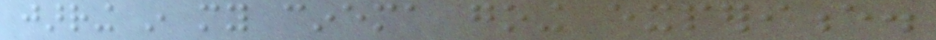jarring in my cinema going experience.
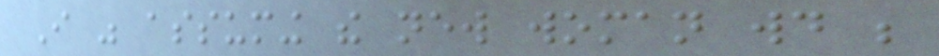I was assuming the new woman would be
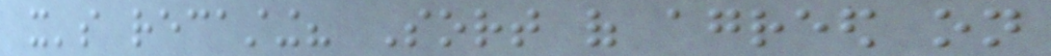it's recasting? Sort of agreed on
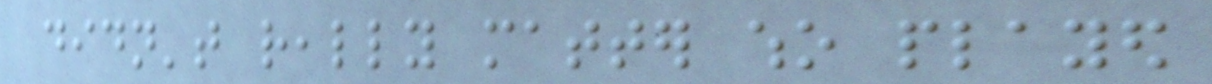didn't really matter who played
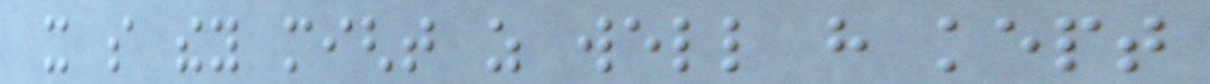it so they might as well have kept
